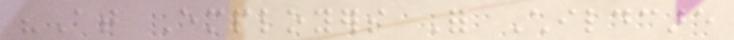"At Employers For Childcare
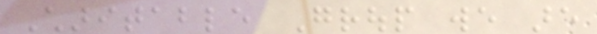Charitable Group we are
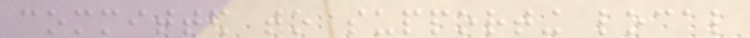committed to supporting local
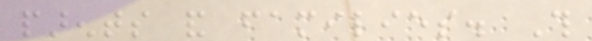parents and families. This
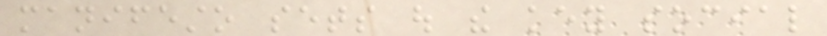manifesto sets out the key social
